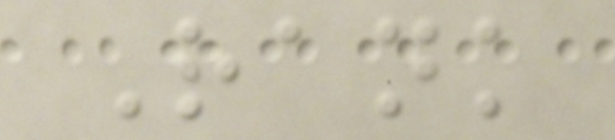Rank
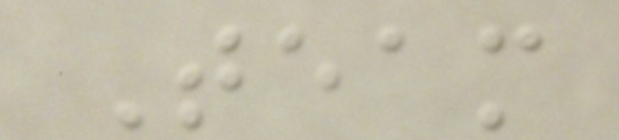Team
